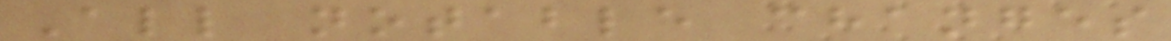All notable changes
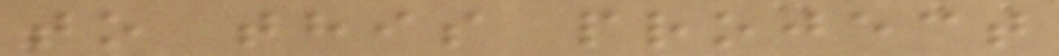to this project
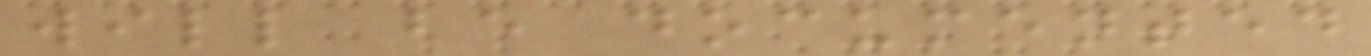will be documented
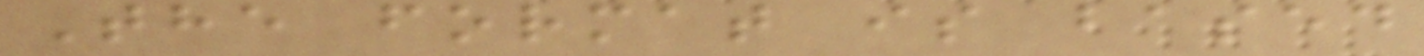The format is based
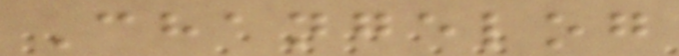Changelog
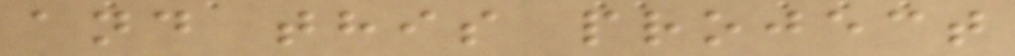and this project
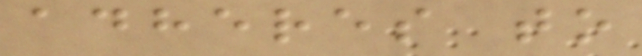adheres to
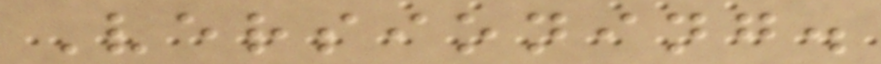Versioning.
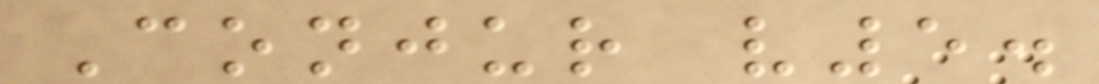Conjur v5.
